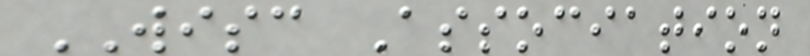WISC Association
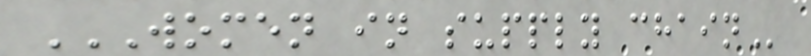WOMEN IN SUPPLY CHAIN
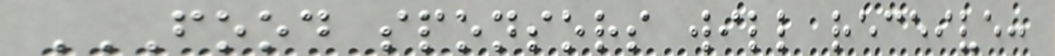FOOD SPONSORS WILL RECEIVE:
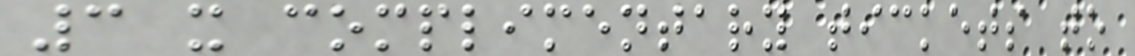3 x complimentary tickets to
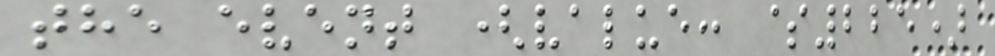the event (value: $225)
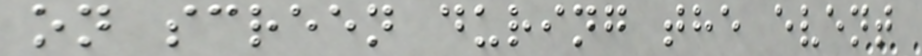on screen during the event
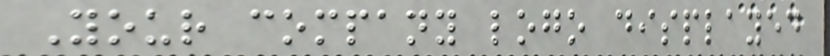Your company logo displayed
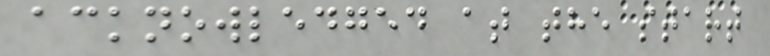acknowledged at the start
